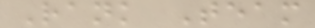Rank Team
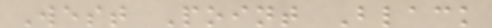West Point Black
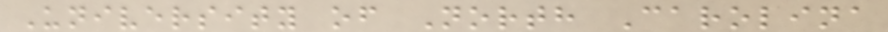University of North Carolina
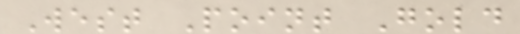West Point Gold
